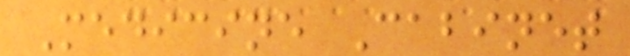Medicine Cabinet
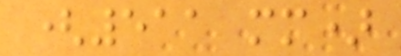(511 mm)
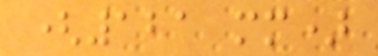(121 mm)
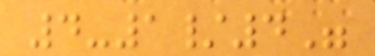4-1/4"
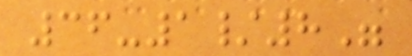36-1/8"
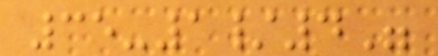35-1/4"
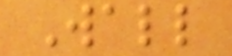Wall
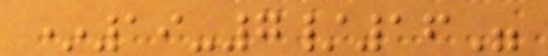*19-7/16"
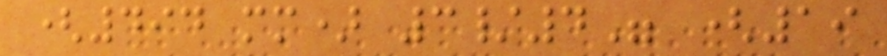(494 mm) 3/4" (19
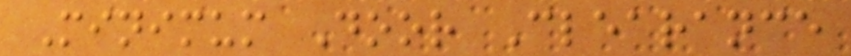Minimum Door Clearance
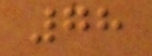78
